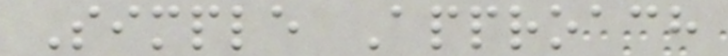Simple Approach
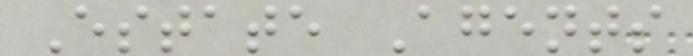Estate Agents
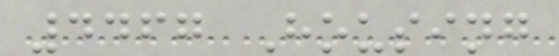4467 Housing
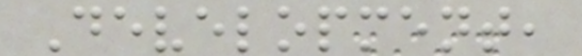Development,
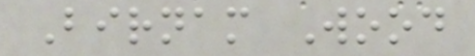Birnam Wood
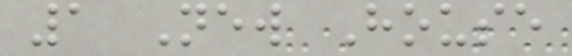1 New House
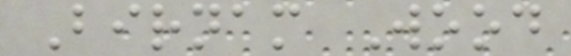Birnam Wood
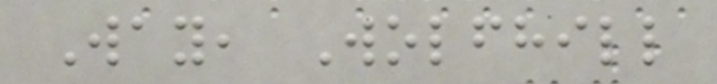Way, Wolfhill
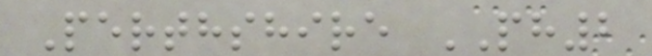Perthshire PH2
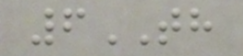6TH
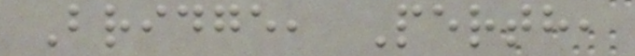Bridge, Perth,
